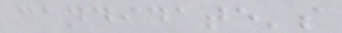candidate's
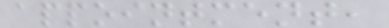appointment,
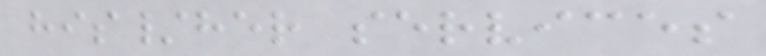his/her services
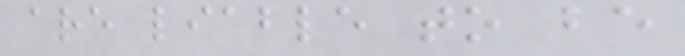are liable to be
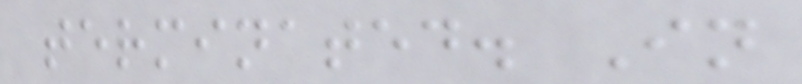terminated. In
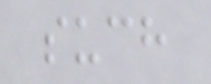such
